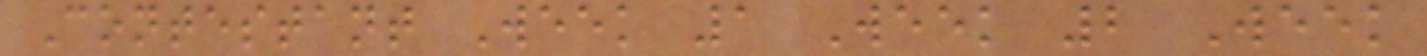Contestant Week 1 Week 2 Week
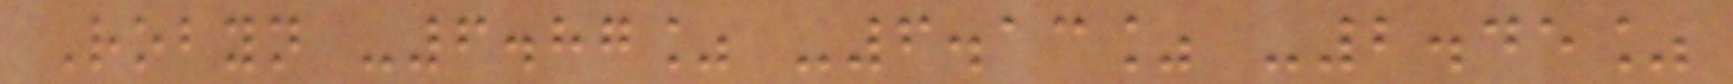Robyn -6.87% -6.13% -2.45%
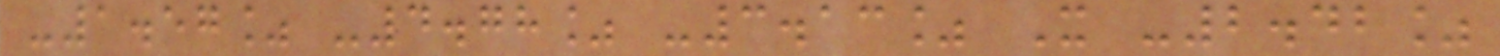-1.57% -4.78% -3.13% X -2.42%
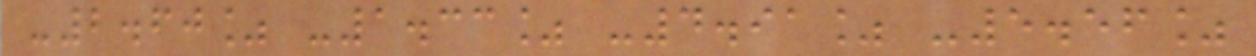-2.60% -1.33% -4.91% -5.56%
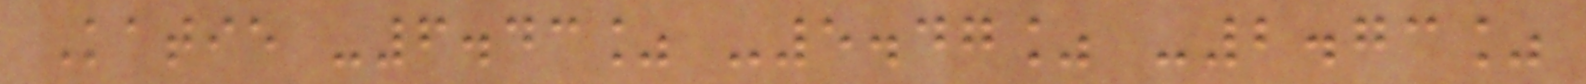Katie -6.43% -5.47% -2.73%
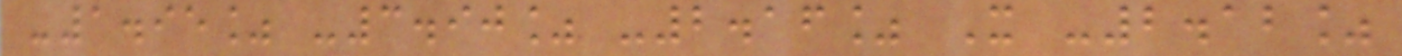-1.95% -3.90% -2.16% X -2.12%
